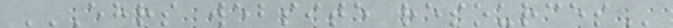EHRS WEBSITE RESOURCES
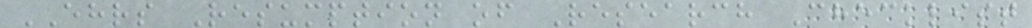EHRS Resumption of Research Checklist
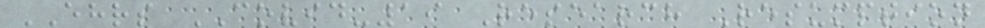EHRS COVID-19 Research Resumption
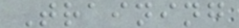Training
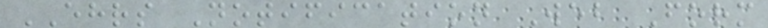EHRS Notification Web Form
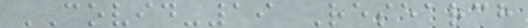COVID-19 Research
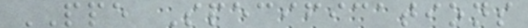PPE Specifications
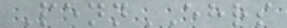PennEHRS
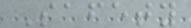Safety
